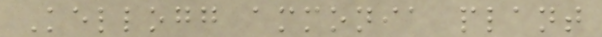Kellogg ammonia plant
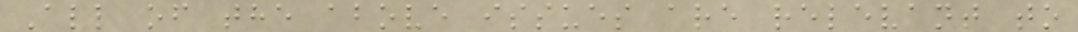All of the above issues are relevant to
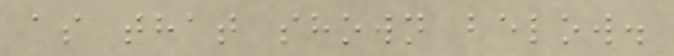as that shown below.
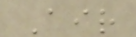Air
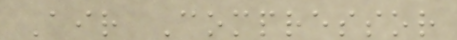Air Compressor
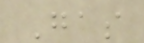Gas
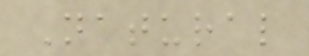Natural
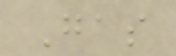Gas
